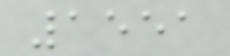1551
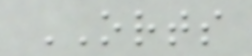ORTS
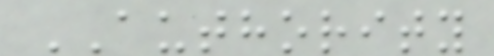AUTHORITY
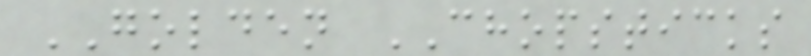GOLDEN CHOPSTICKS
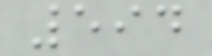594
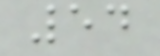54
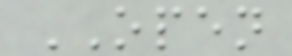OPEN
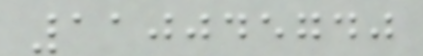110045740
